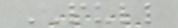PULL
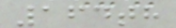164th
